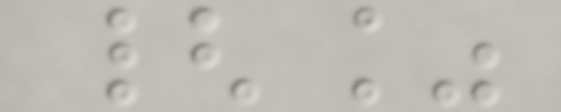{%
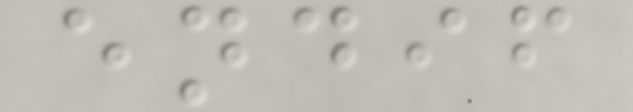endif
